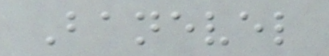Banevel
